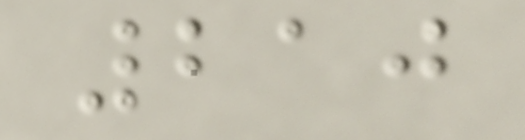210
